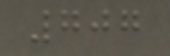707
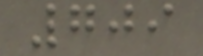709
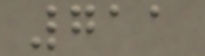711
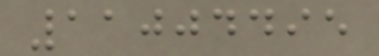11004495
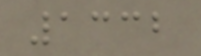1332
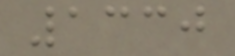1330
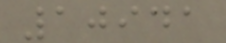10941
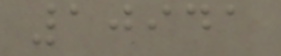10941
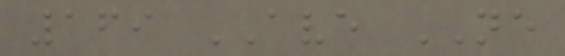169 AVE NE
